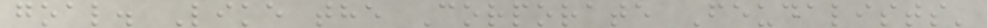goal. Like the Corporate Feudalists'
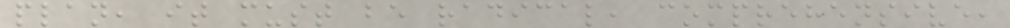plan, it must be radical, comprehensive,
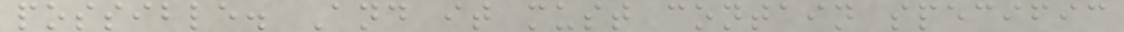possible. And it must contain specific
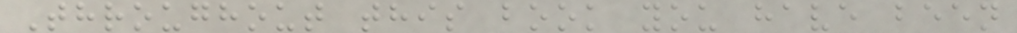Throughout this book you have been
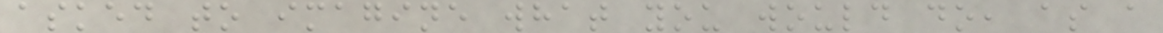asked to imagine what you would do, as a
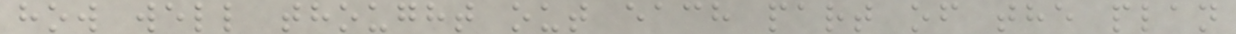how well thought out each part of the plan
